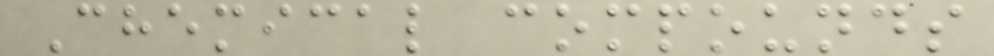Chemical compounds
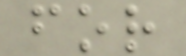for
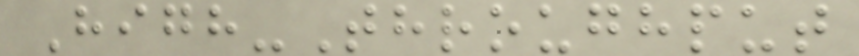High-Throughput
